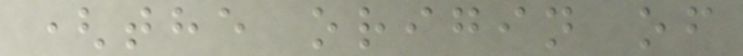(the origin of
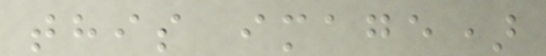this image)
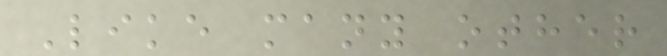Like many other
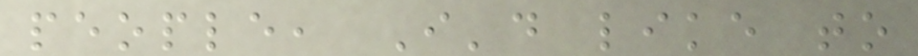people, I'd like to
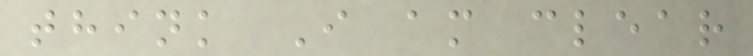think I am clear
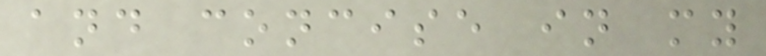and concise in my
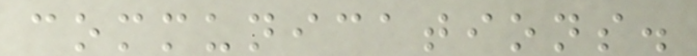communications.
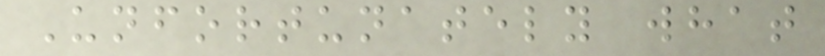Unfortunately what
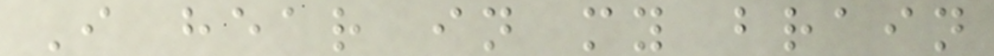I hear in my brain
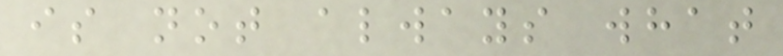is not always what
